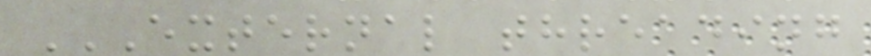EXTERNAL THREADING
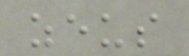zeus
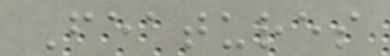Features
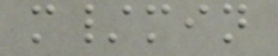m/min
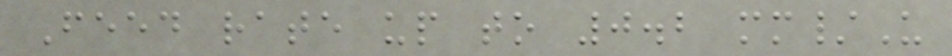Feed rate up to 0.2 mm/U
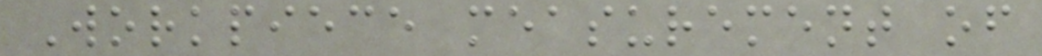Workpiece measurement of
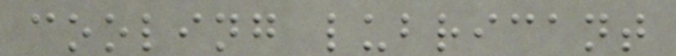cooling lubricant
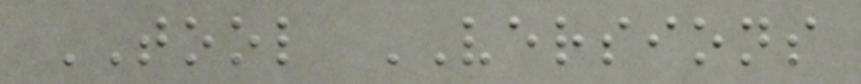TOOL VERSIONS
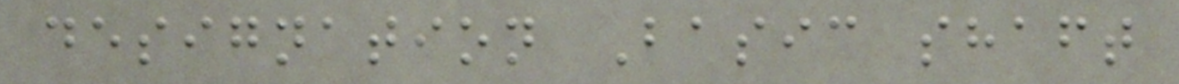designation Basic shaft
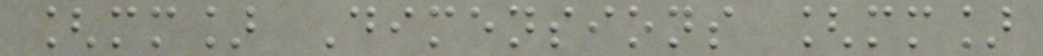[mm] Dimensions [mm]
